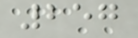257
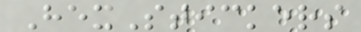HexStickers
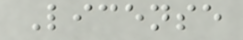License
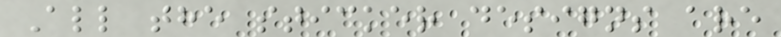All the sticker designs are
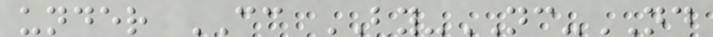under CC BY-NC-ND
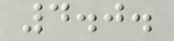4.0.
